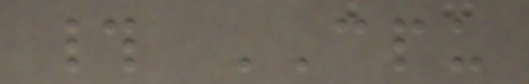# CPU
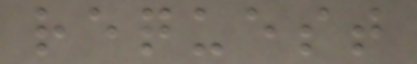request
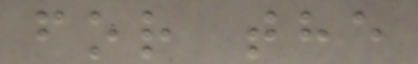for the
